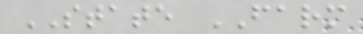STATE FARM
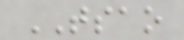TSAO
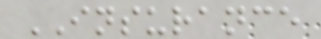INSURANCE
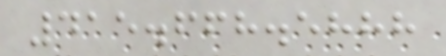415.668.5888
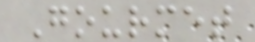Gourmet
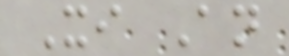Xi An
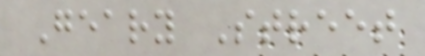Geary Street
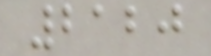2120
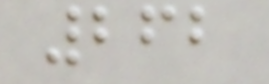262
